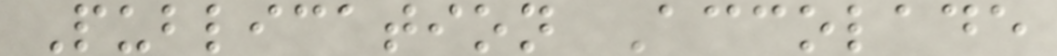Publication Accolade
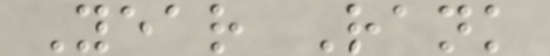Year Rank
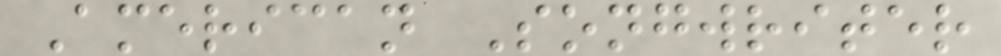American Songwriter
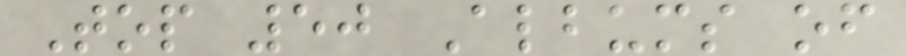Top 50 Albums of
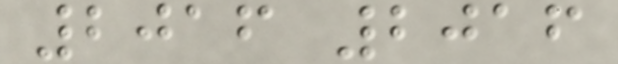2016 2016
